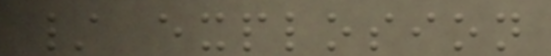/ explosion
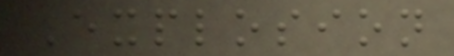Explosion
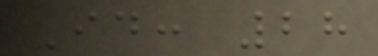Id: 28
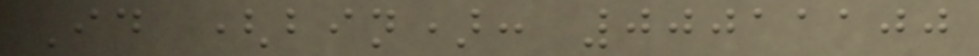Id (bin): 00011100
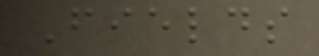Fields
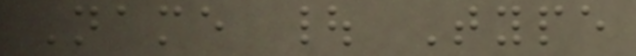Name | Type
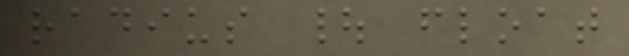radius | float
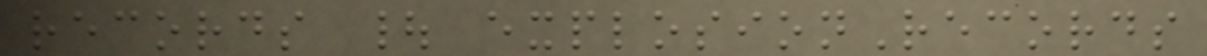records | explosionRecords
